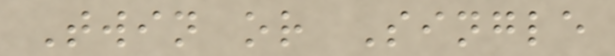Twin or Single
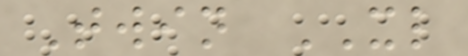Twin XL
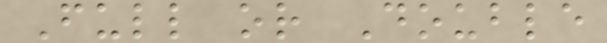Full or Double
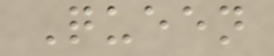Queen
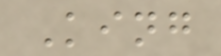King
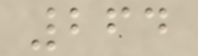264
